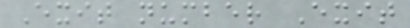Exit number Exit
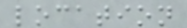location
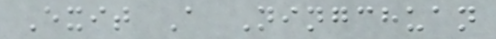Exit A Ningchuan
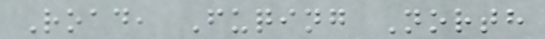Road, Fuqing North
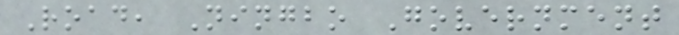Road, Ningbo Government
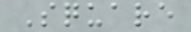Square
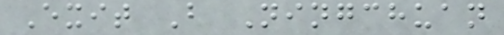Exit B Ningchuan
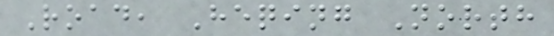Road, Heqing North
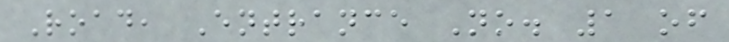Road, Entrance No. 1 of
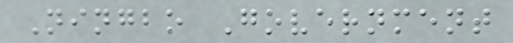Ningbo Government
